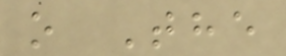o The
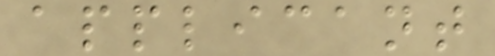applicant
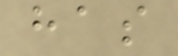has
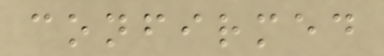confirmed
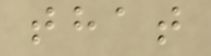that
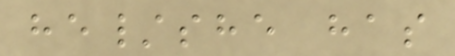he/she has
